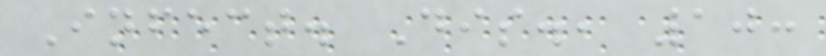Infect. Dis., 10:
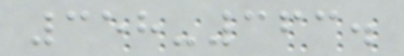358-363.
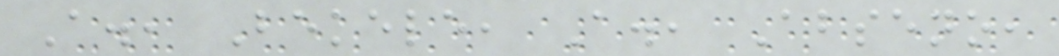A., Bekele, A., Abseno,
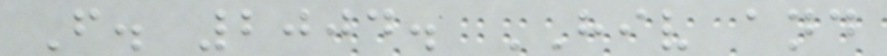F. 2004. HIV and
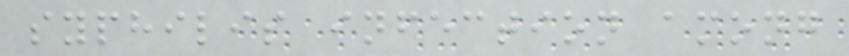syphilis infection among
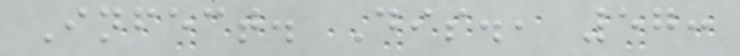Infect. Dis., 57:
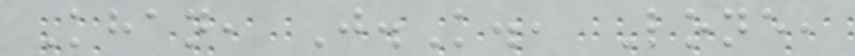Khan, J.K., Lone,
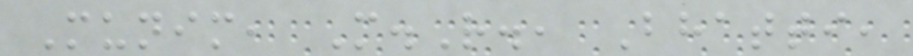Munim, M.R., Bhatti,
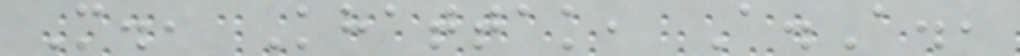M., Khattak, A.A.,
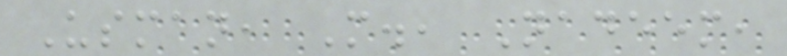Usman, M., Nadeem,
